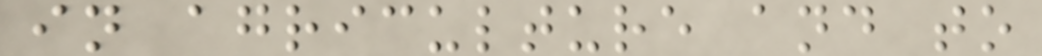in agriculture and to
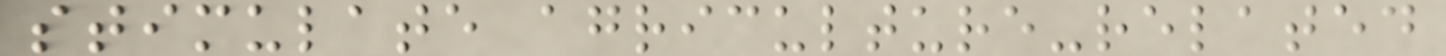stimulate agriculture-related
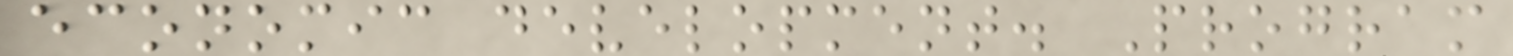economic development. Program
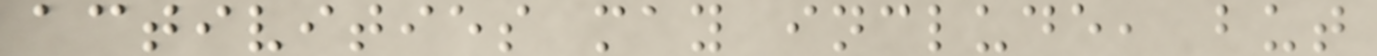activities may include, but
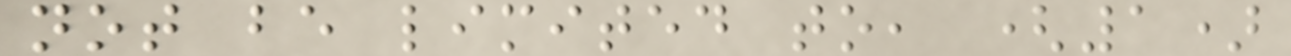not be limited to, (1)
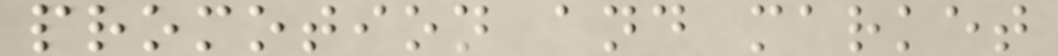promotion and market
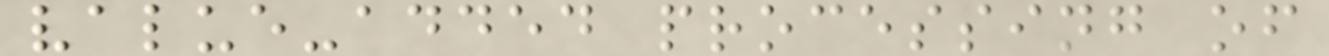value-added processing of
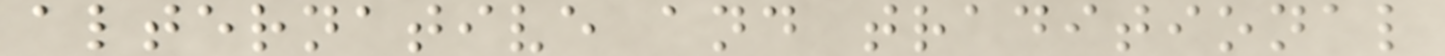alternative and traditional
